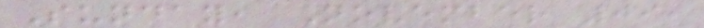Sunday, November 09,
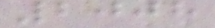2008
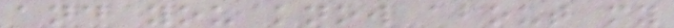and you know about my
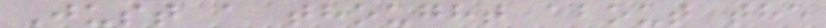Just a thought about the
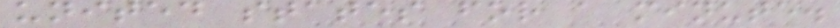united states for a minute.
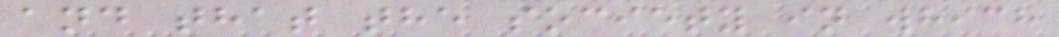and that the society in which
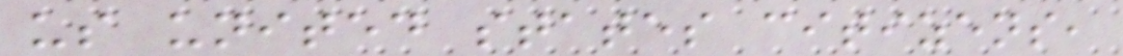us united states citizens,
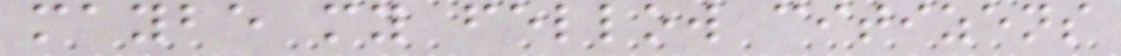maybe my fellow citizens
